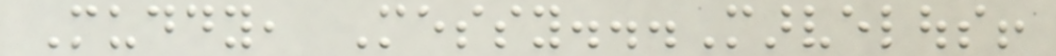Muddy, Messy...Marvelous!
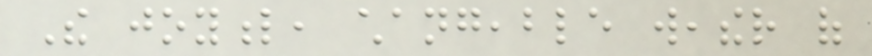The joyful, changeable weather of
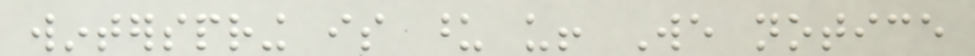winterspring is upon us! We notice
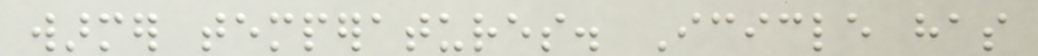warmer temperatures. Icicle has
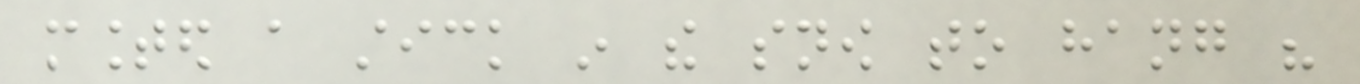mounted a stick in the snow to hang his
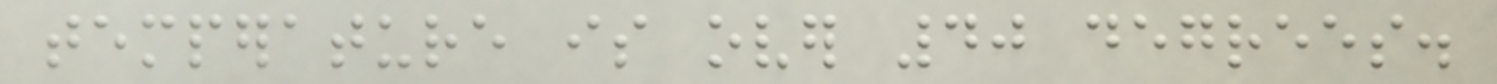temperature is over 40 degrees.
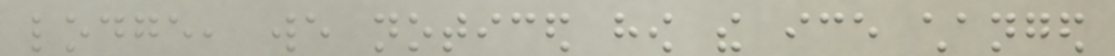lodge, we noticed how the ice changed
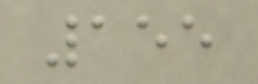155
